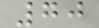70
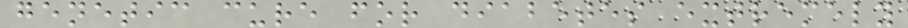genetic cure for diabetes extremely
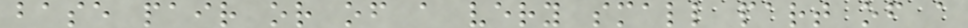base pair or of a very small part of a
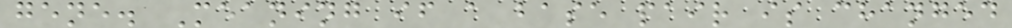gene. Meaning if a base pair is changed
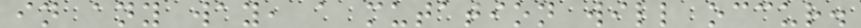in any way, a mutation will occur.
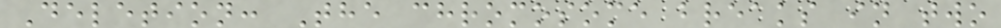Deletion: The chromosome breaks in two
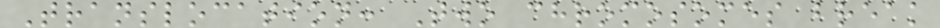Translocation: Two chromosomes break
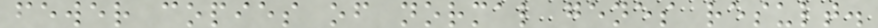fewer copies of normal genes result.
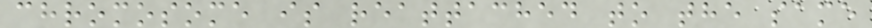chromosome is reattached to the same
